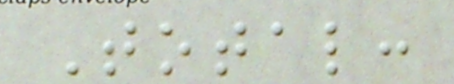Total:
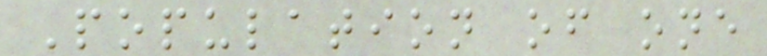Population of one
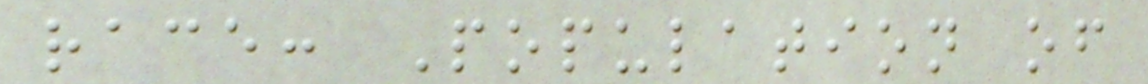race: Population of
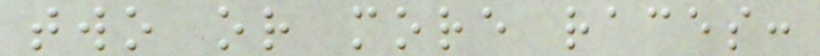two or more races:
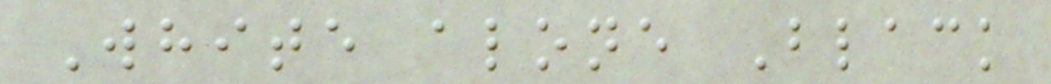White alone Black
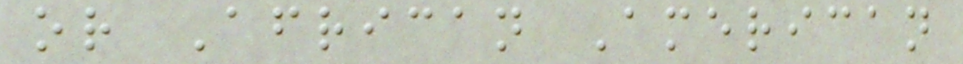or African American
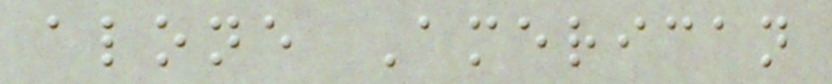alone American
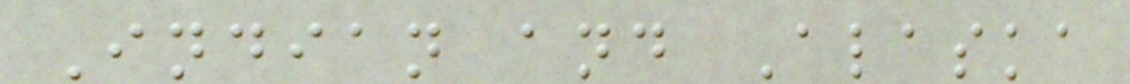Indian and Alaska
